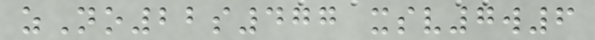zNo22s477 xsv7w6
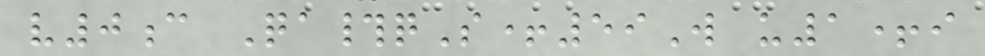v0c Qa#qS+59W u1+i
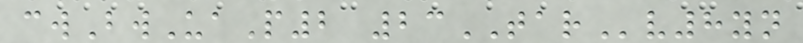cwBwUaP2 23TARv8yn
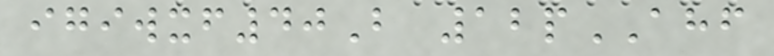igiwxf40B 12pAHF
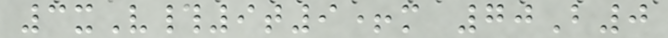3xV#9t9+m 70B0
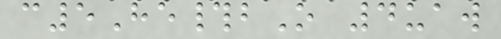c5He#bO 4uaw
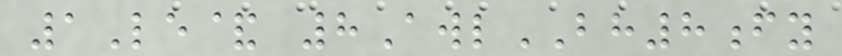1Le& 8AwlBH8fy
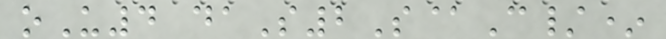oU4 daS2S@C/*
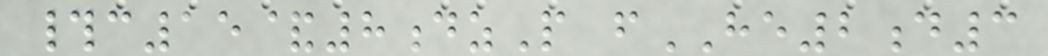#c15&8dzP fHE2d3
